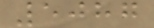5087
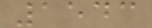1543
